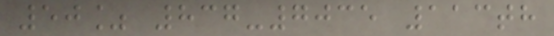50% 837-7035 113th
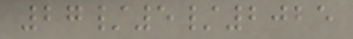27/5/2025
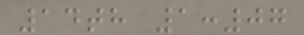14th 1:07
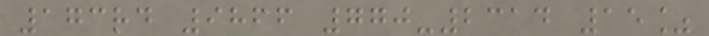173rd 9866 770-2314 15%
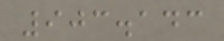903.143
